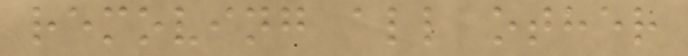removing all other
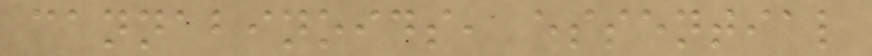cannabinoids, essential
